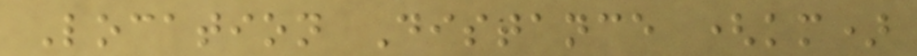Location Distance (km)
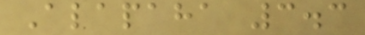Alapaha 3.3
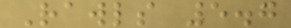Rawls 5.7
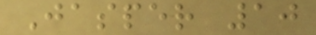Jasper 10
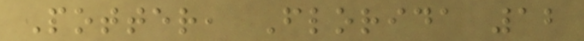Potter, Florida 12
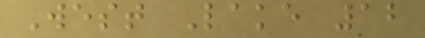West Lake 12
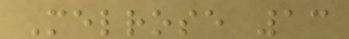Melrose 13
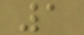1
